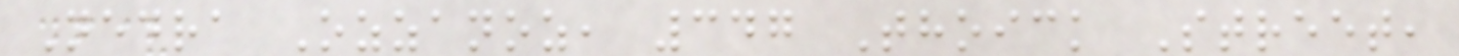Nedra Ozzanoz, 347 Thoick Street,
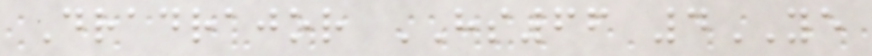Dradrajor HS66 4YE
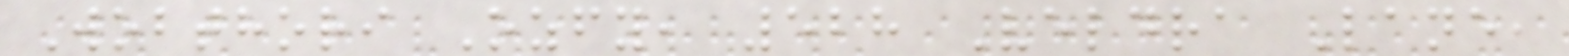Wobthori Ozfy, 528 Veldra Lane,
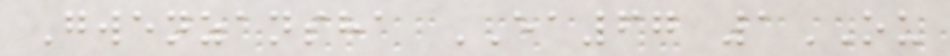Gwenzansha EA67 1OU
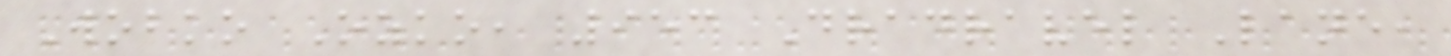Wobko Ozko, 953 Dradravel Lane,
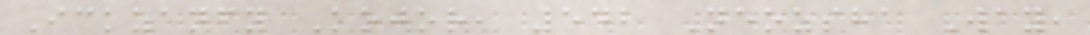Ickzanfy Kojor, 542 Neozsha Way,
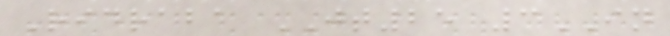Ridraba JT25 3IN
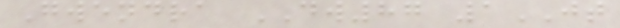Gwendra DW87 1JT
